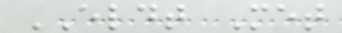ELDT Met
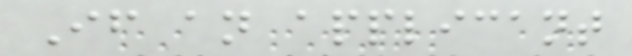If an applicant
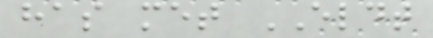has met ELDT
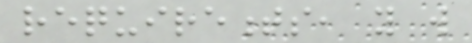requirements, you will
